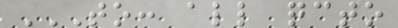TO: ALL QCTO
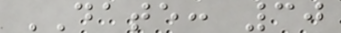DATE: 30
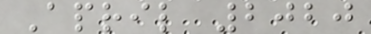April 2020
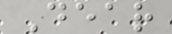Dear
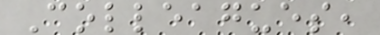Colleagues,
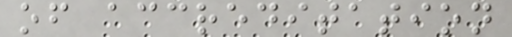of accreditation
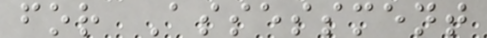for Assessment
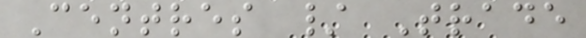Centres / Trade
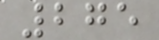275
